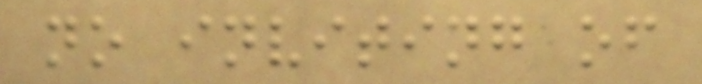no inviting of
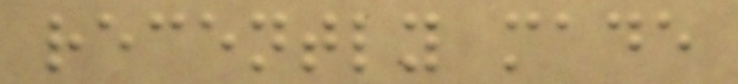recently made
